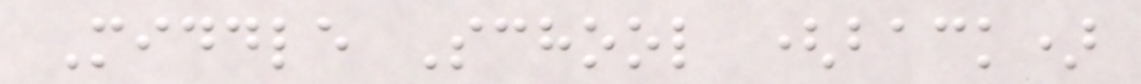Middle School (back)
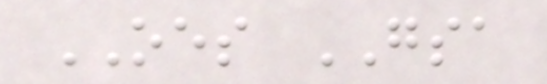OES GSA
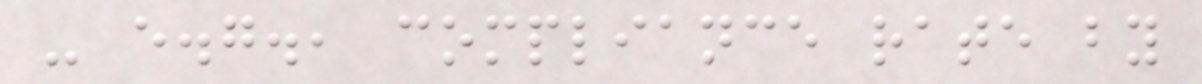- e.g., compliance rate by
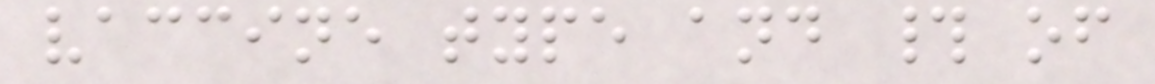vaccine type and # of
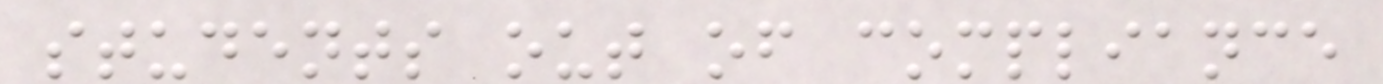students out of compliance
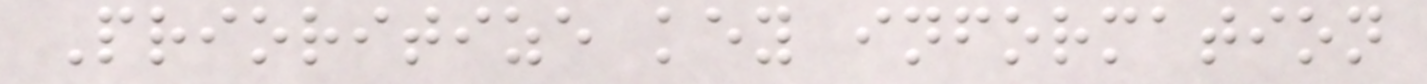Prioritize key information
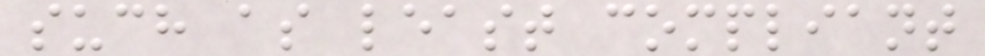such as least compliant
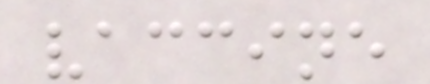vaccine
